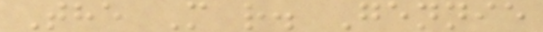The M r. Gennie
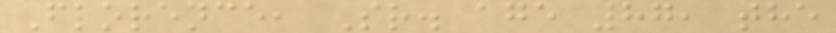Florence, Sr. age 87, the
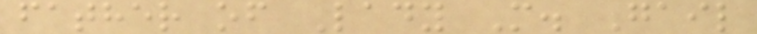father of Lady M. Gail
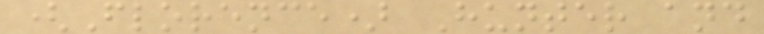(Florence) Hunter and
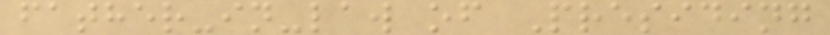father-in-law of Presiding
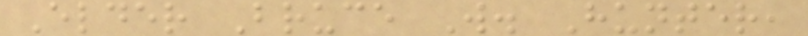Elder Bruce W. Hunter,
